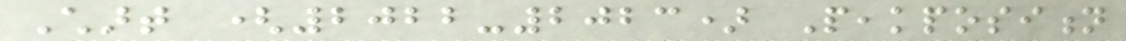Chart (2022-2023) Peakposition
